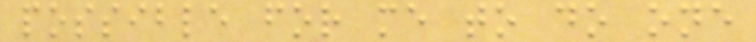possible for me to do one
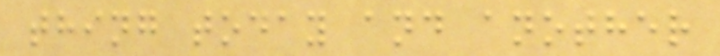thing today and another
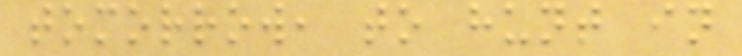tomorrow, to hunt in
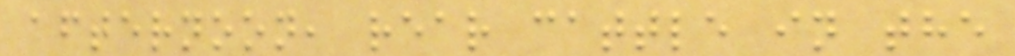afternoon, rear cattle in the
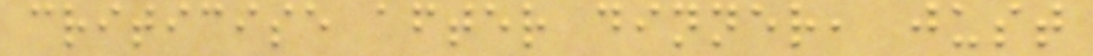criticise after dinner, just
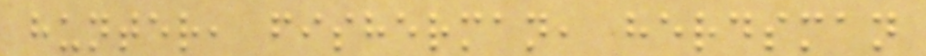hunter, fisherman, herdsman
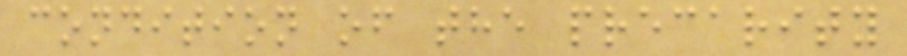condition of the precarity
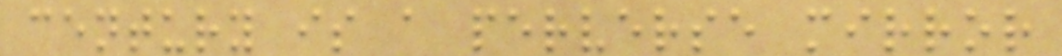century is a perverse mirror
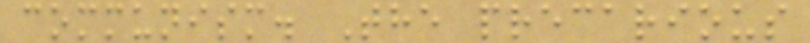communism. The precarious
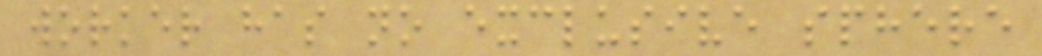worker has no exclusive sphere
